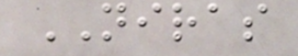NIRAS
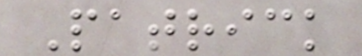Patrick
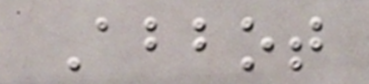Abbot
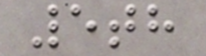5th
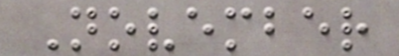November
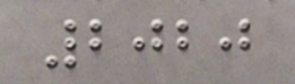2020
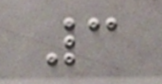3
